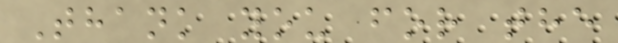Thank you for the
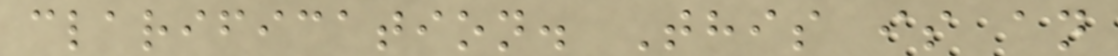clarification. This is an
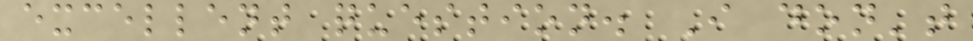excellent question. I don't
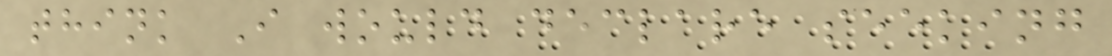think I would declare seeking
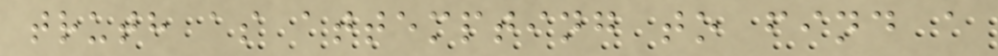truth as attempting to find a
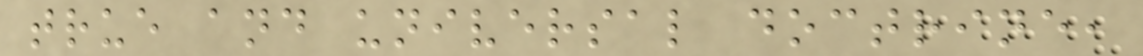true and universal doctrine,
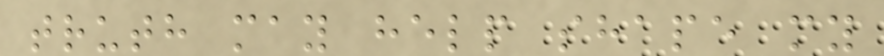truth may help shape my
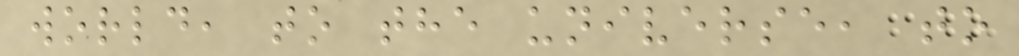world, to the universe, to
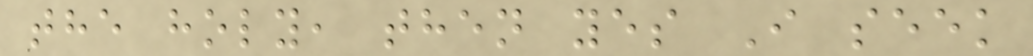the holy, then yes I seek
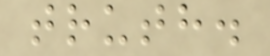truth.
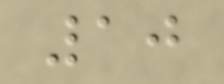10
